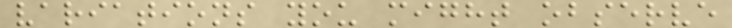variations you might observe
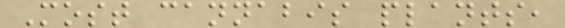Most cannabis plants,
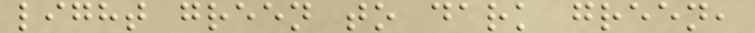light green to dark green,
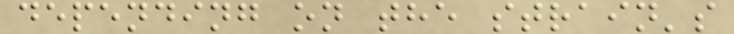depending on the strain's
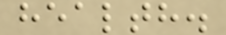health.
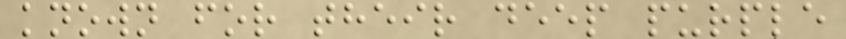known for their deep purple
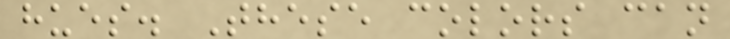hues. These colors can
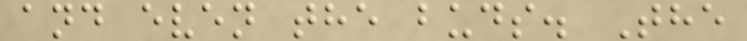and even the buds. The
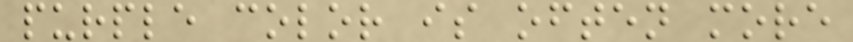purple color is often more
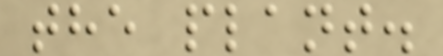the plant.
